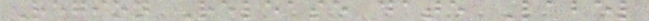Region Release date Label
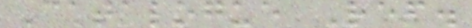Catalogue Ref.
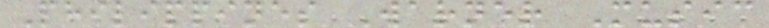Philippines Warner Music
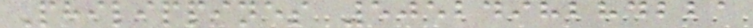Philippines 5052498284221
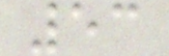53
